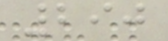290
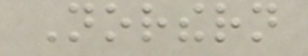Northern
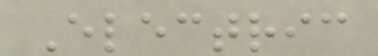Electric
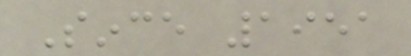Since 1951
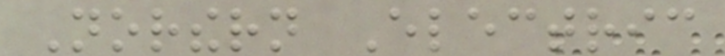Northern Electric
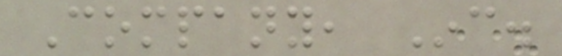Company, Inc.
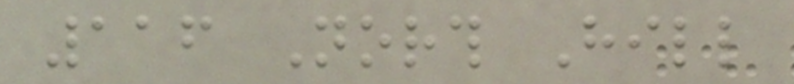116 North Hill
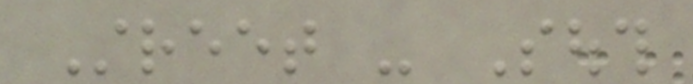Street - South
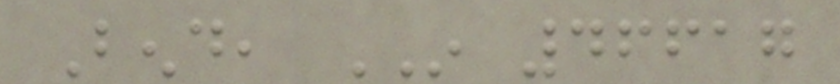Bend, IN 46617
